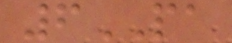6PA
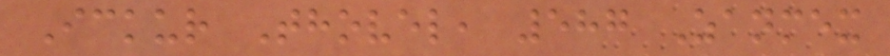Ickur Thovel, 587 Zanmex
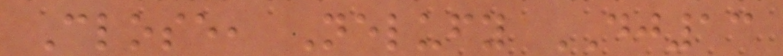Close, Nelufy DJ13
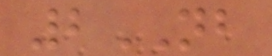2NB
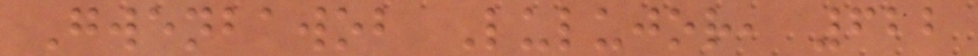Gwenbawob Lulujor, 622
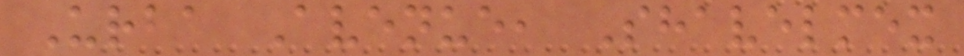Urba Avenue, Shavelmex
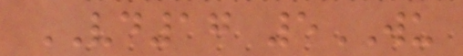VD17 5WU
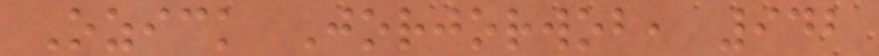Ozick Jorjorwob, 942
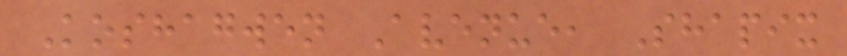Koshagwen Avenue, Shapix
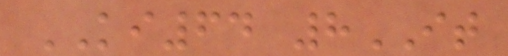KI64 8IT
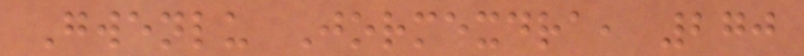Gwenlu Jormexdra, 270
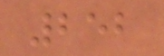252
